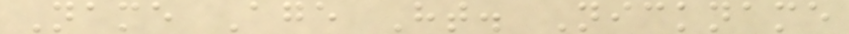Name Age Ht. Nickname
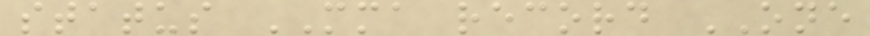status MMA record ONE
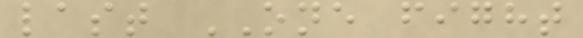last ONE fight
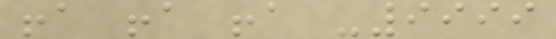!a !a !a -9999
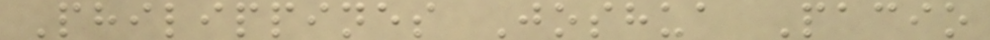Philippines Joshua Pacio
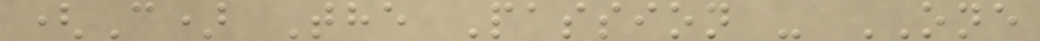(C) The Passion - ONE
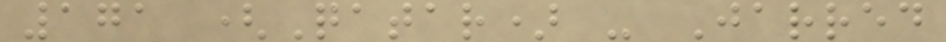171 (Qatar) - Jarred
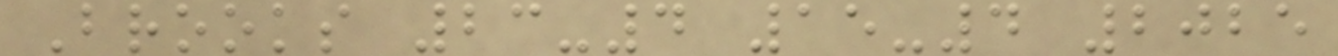Brooks 23-4 15-4 2025
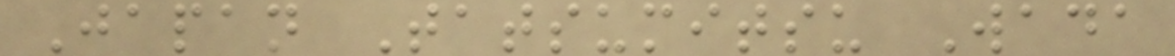Japan Tatsumitsu Wada
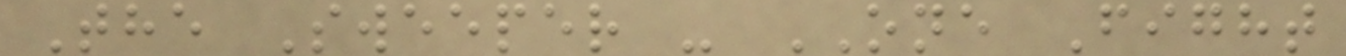The Sweeper - ONE Fight
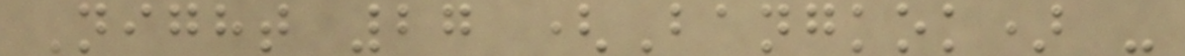Night 27 (Bangkok) -
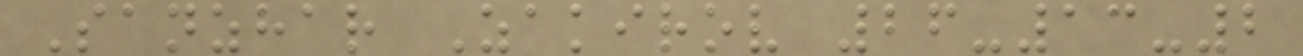Sanzhar Zakirov 26-13-2
